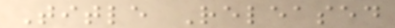Title Released
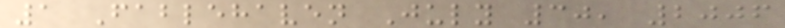1 Fablehaven July 30, 2006
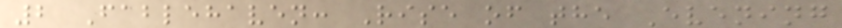2 Fablehaven: Rise of the Evening
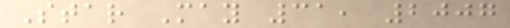Star May 31, 2007
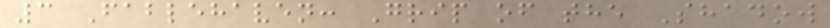3 Fablehaven: Grip of the Shadow
